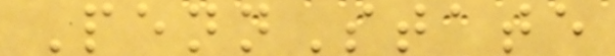PennState
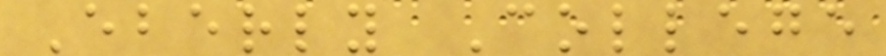Eberly College
